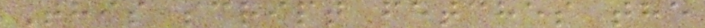This script fetches the
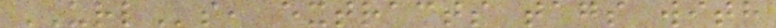URLs, extracts tags with
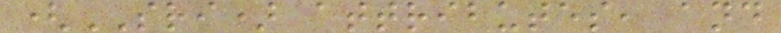(SRI) attributes, and
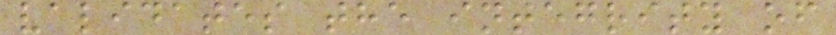validates the integrity of
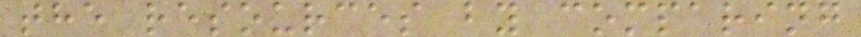the resources by comparing
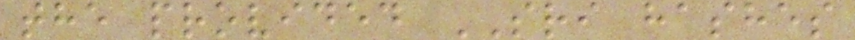the provided SRI hashes
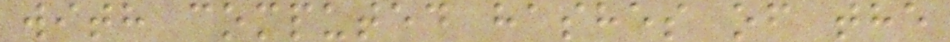with computed hashes of the
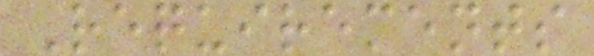Requirements
